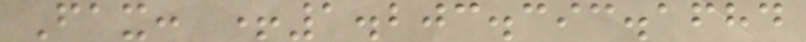Fax: +1.203.393.1684
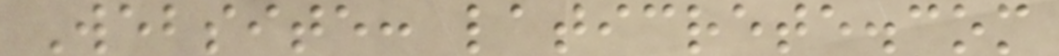Website: laticrete.com
